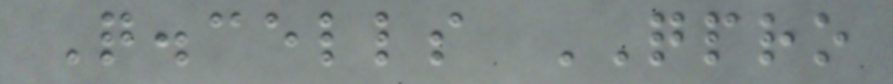Q.cells QPRO
